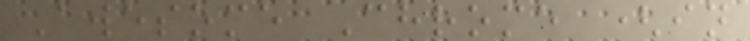Awesome Chrome (in
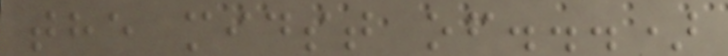the midst of...)
